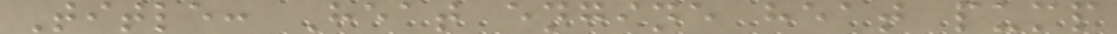Title: Heat engine heat pump
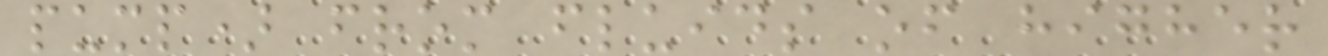pump) from fluids of higher
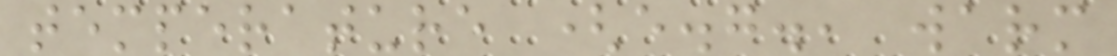temperature (e.g., warm
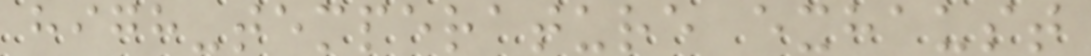high-temperature exhaust
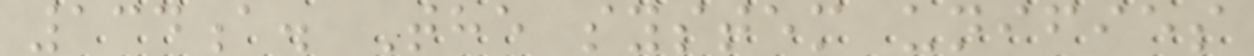134a. The system unifies
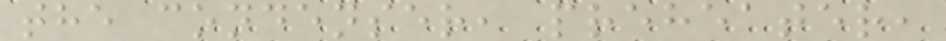the condenser, preheater,
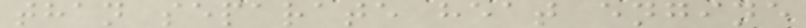than separate heat engine
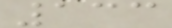133
